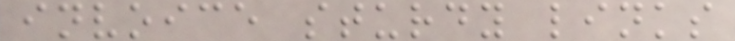invoice sturdy links
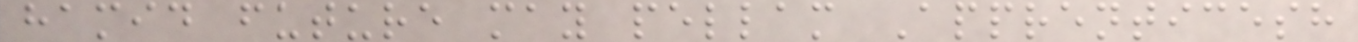hamid future may pellam Apprenticesh
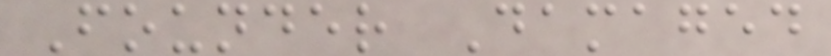Founder Damaged
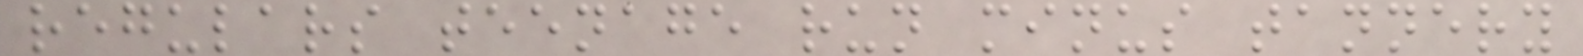regulars teenage run minus tannery
